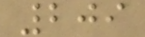209
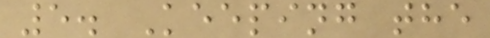5. Keeping the
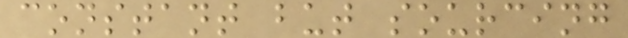constant but sourcing
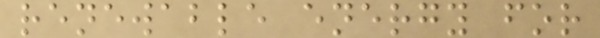renewable energy for
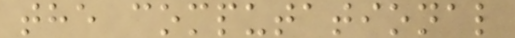the computational
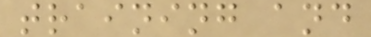training and
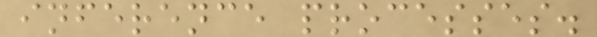inference processes.
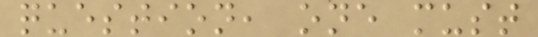question, one must
